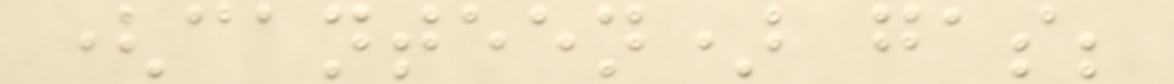(canteen) gas;
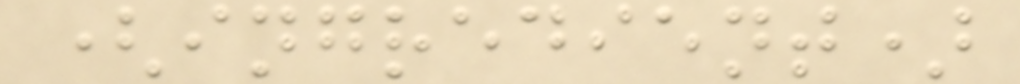(ingredient)
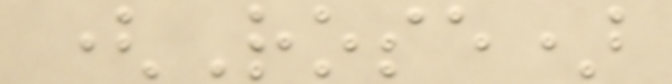(Rose)
